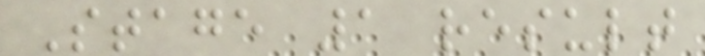Stage 1 result
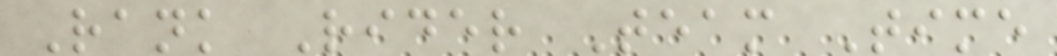Rank Rider Team Time
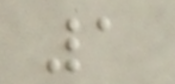1
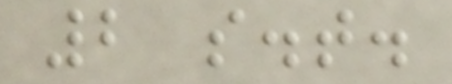2 s.t.
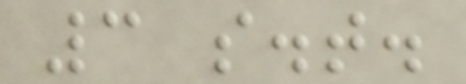3 s.t.
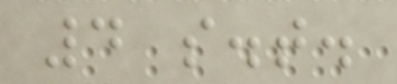4 s.t.
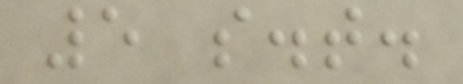5 s.t.
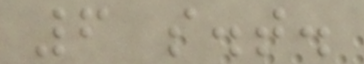6 s.t.
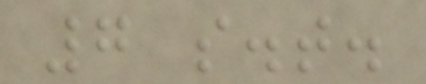7 s.t.
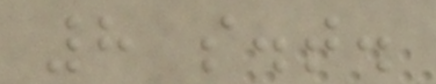8 s.t.
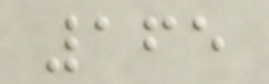165
